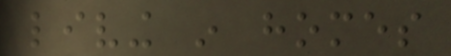living in homes
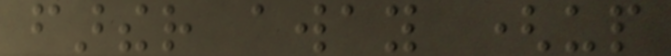farther away (up
